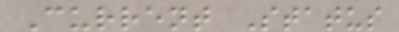Current Status
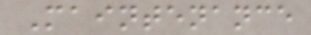Maintenance
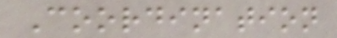Coordination
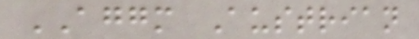AGGM Austrian
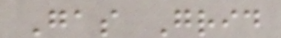Gas Grid
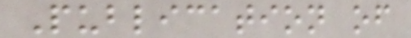Publication of
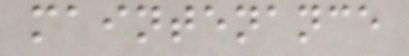maintenance
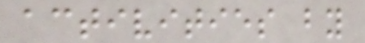activities by
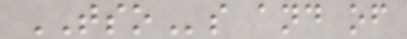TSOs and of
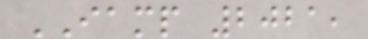IAMP 2021,
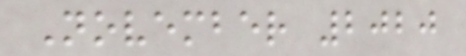November 2020
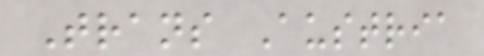Trans Austria
